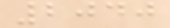2040
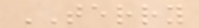TERRY
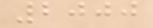2000
